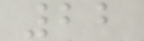22
